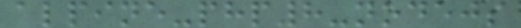alpine-php8-nodejs
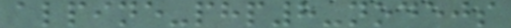alpine-php8-nodejs
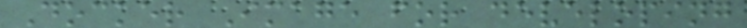Docker Image for developing
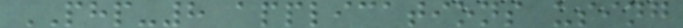PHP-8 applications using
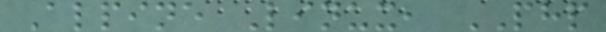Alpine Linux, PHP
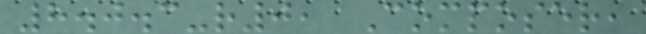8.0.3-r0, Composer,
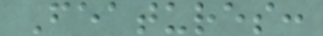Features:
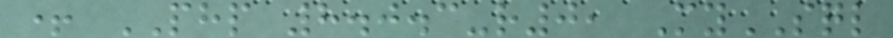+ PHP 8.0.3-r0, MySQL
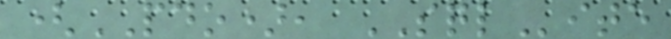(PDO), SQLite
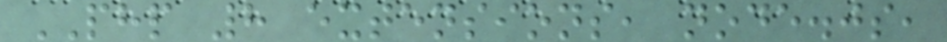PHP 8 extensions, node.js,
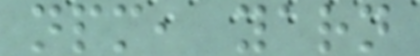npm, yarn
